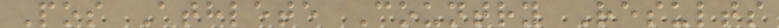Pos Athlete Country Results
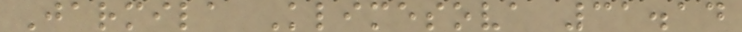Jarmila Klimesova 31.14
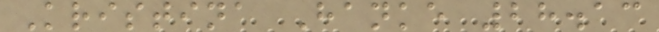Kristina Hanke 28.13
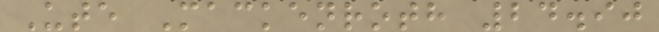Ute Mackenroth 24.90
